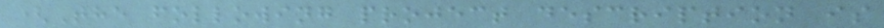(The following project description is
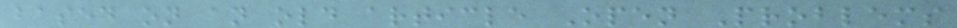based on an old article Open Problems
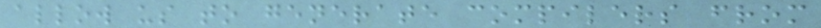allow us to generate compilers from
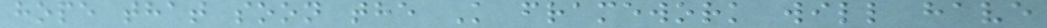hope that soon the K framework will have
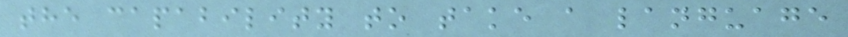the capability to take a language
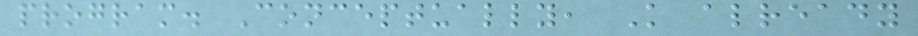program. Conceptually, K already
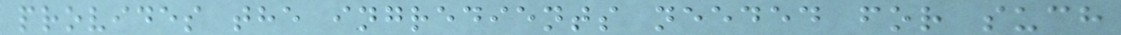provides the ingredients needed for such
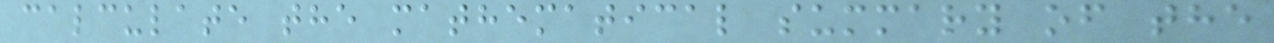calculate the mathematical summary of the
